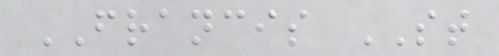FRANCIS ST
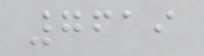7619
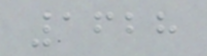1628
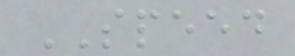SPEED
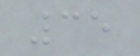35
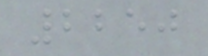2250
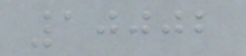10002
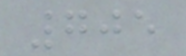705
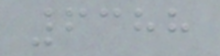6388
